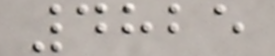4825
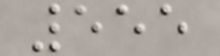555
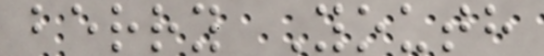berry Youth
